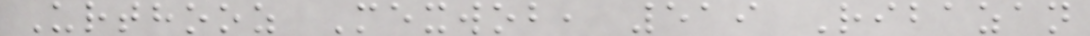Urthooz Mexwob, 519 Ribazan
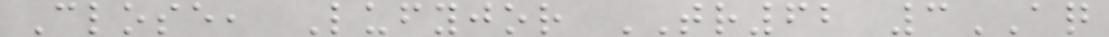Close, Lufyjor TR62 3AQ
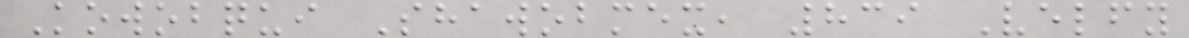Kowobqui Shawobmex, 839 Velfy
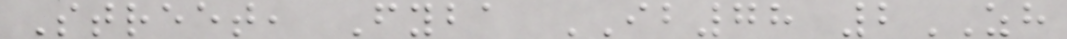Street, Fyba IB78 2ZH
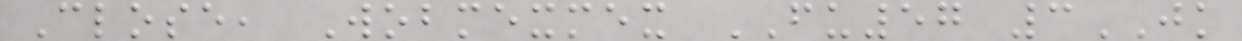Close, Wobmexmex FU57 3JK
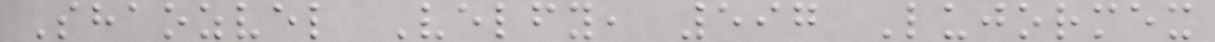Shaozvel Velfy, 597 Lujormex
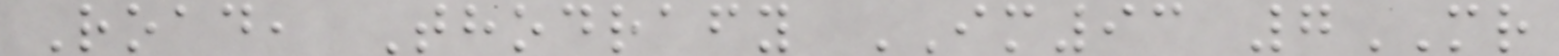Road, Thodrafy IM93 7MR
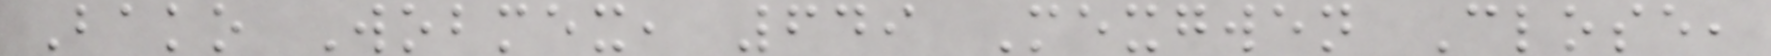Bako Wobmex, 649 Mexgwen Close,
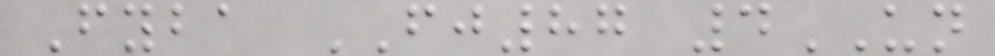Fyba FJ87 4UN
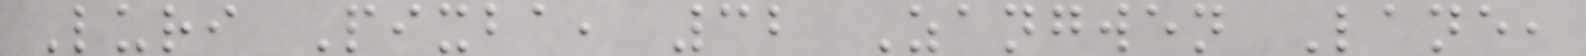Luri Pixba, 32 Zangwen Lane,
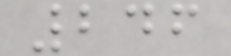246
